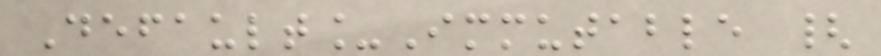Default_Immutable {
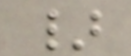}
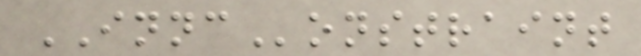INNConstraint
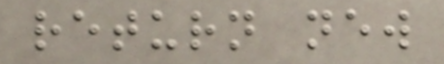return new
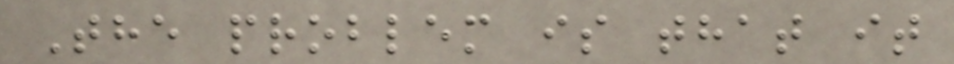The problem is that it
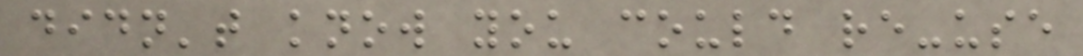didn't know you could re-use
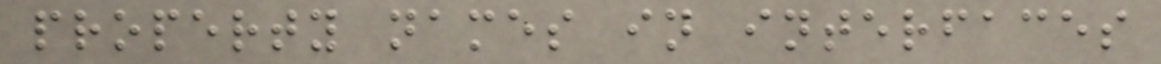property names in interfaces
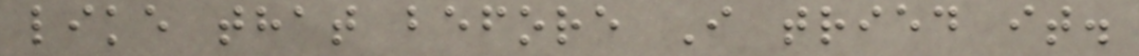like that before I tried it.
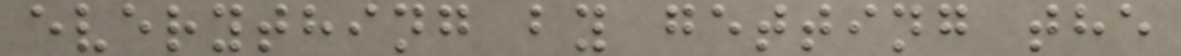everything by getting the
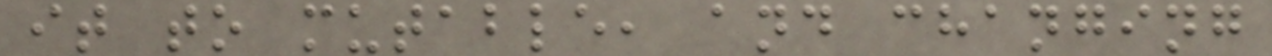it to mutable, and changing
